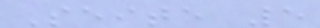Seite 5
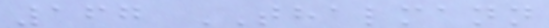167 THALMANN
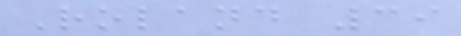Roland 39
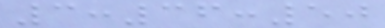3:36:50
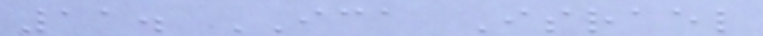11. ICA Israel
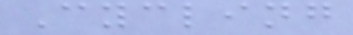Cycling
